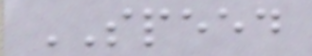SPEED
